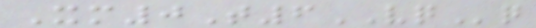Xm0T6VQq
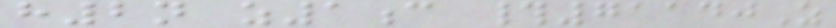h2n z1c #71140Z
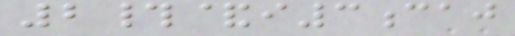2#&i3caj
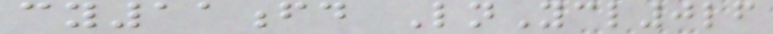cy11fd LnYcl0lf
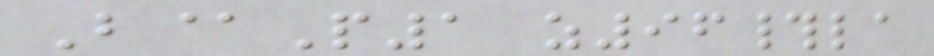B@P1 z96#la
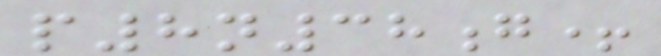p8n38g+
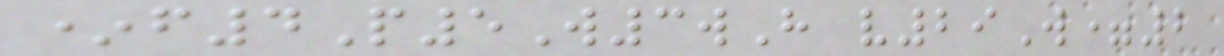*f4P5W3wH v29W=2
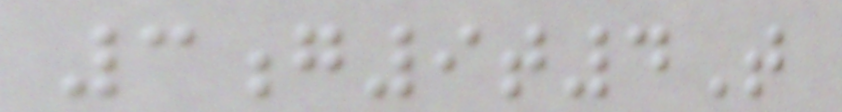3g9t4T
